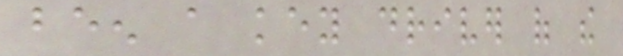been a key driver of the
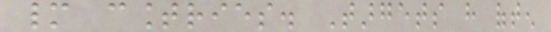many countries. Targets have often
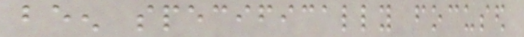been specifically focused
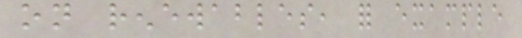on renewables, for example
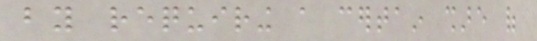by requiring a certain share of
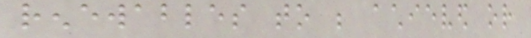renewables to be achieved or
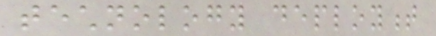technology deployment
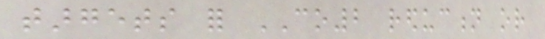targets for CO2 reduction or
